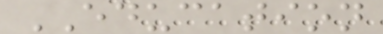EDUCATION
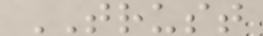TRUST
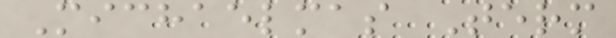Michaelmas Term
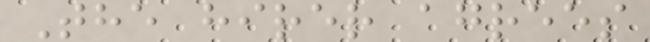The hirer agrees
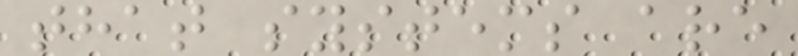that systems are
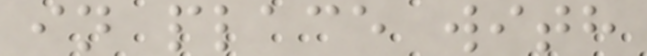in place with
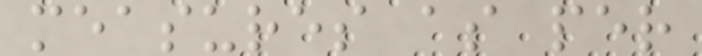measures as per
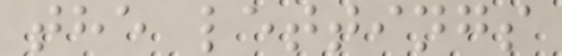the lettings
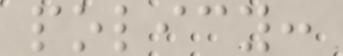policy:
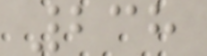238
